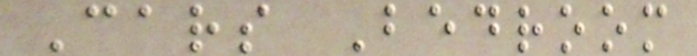Cars Bedroom
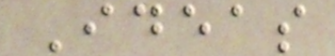Ideas
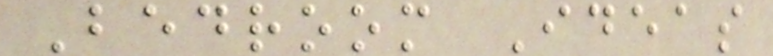Bedroom Ideas
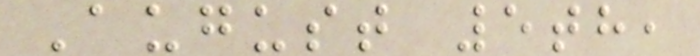August 5th,
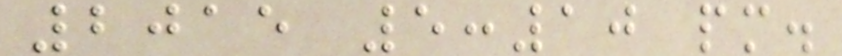2015 5:10 pm.
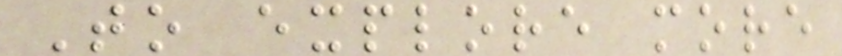To explore more
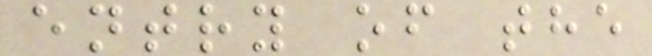entry of the
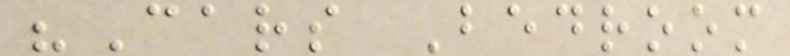"Cars Bedroom
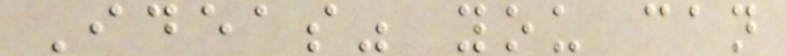Ideas" you can
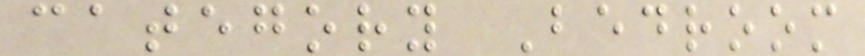category Bedroom
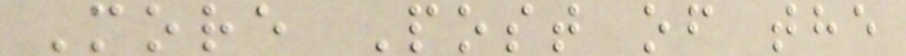More Post of the
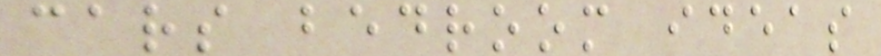cars bedroom ideas
